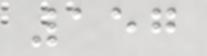157
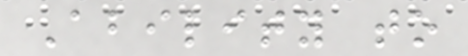Ability to
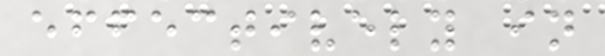effectively in
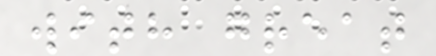with great
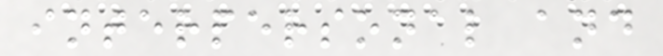interpersonal and
